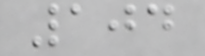104
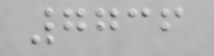7736
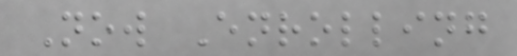Now Enrolling
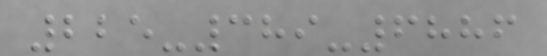225-389-6886
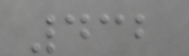432
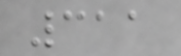311
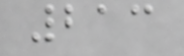213
